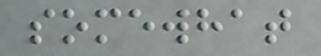somewhat
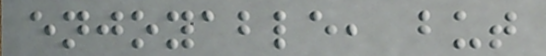enjoyable, but
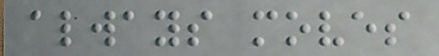always moves
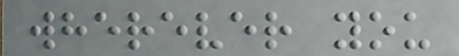wherever you
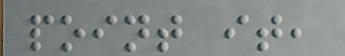point it,
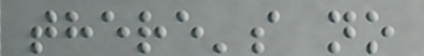there's no
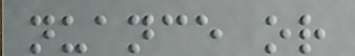nuance or
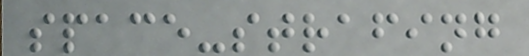space-strafing
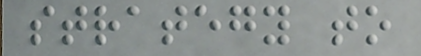strategy to
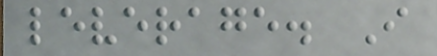leverage. I
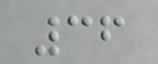36
